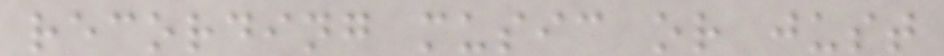recording music or just
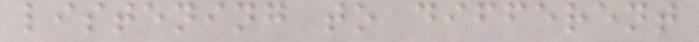listening to different
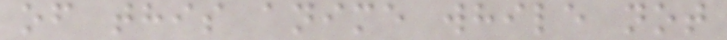of this anime while not
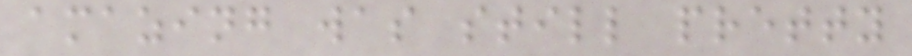amazing was still pretty
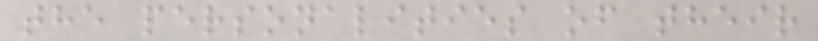the personalities of their
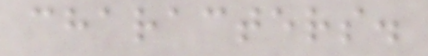characters.
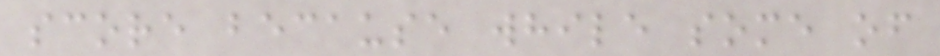score because while some of
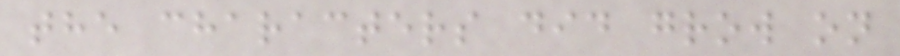the characters did grow on
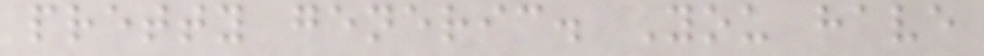pretty generic. You have
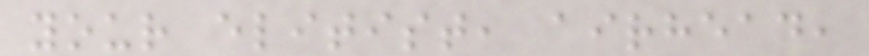your elitist, airhead,
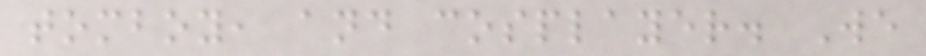tomboy, and cosplayer. We
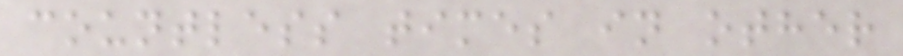countless times in other
